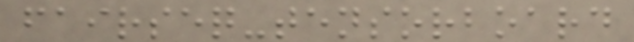fairseq-tensorboard
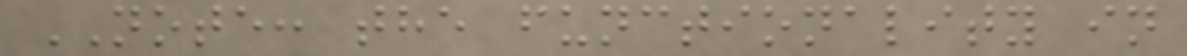NOTE: the functionality in
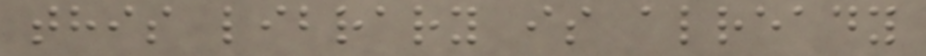this library is already
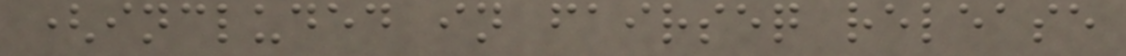(included in fairseq release
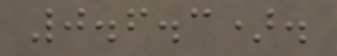0.6.3).
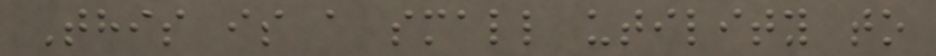This is a small utility to
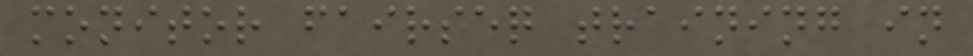monitor fairseq training in
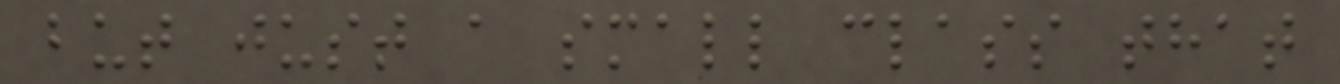but just a small class that
